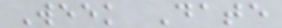Week Date
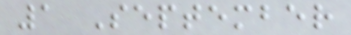1 September
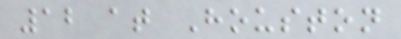12 at Houston
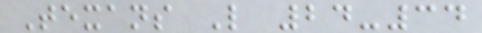Texans L 24-34
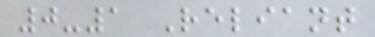0-1 Reliant
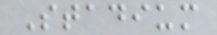Stadium
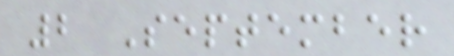2 September
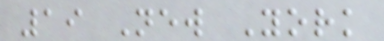19 New York
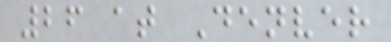26 at Denver
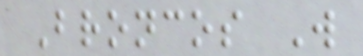Broncos W
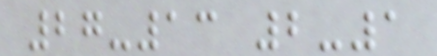27-13 2-1
